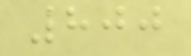800
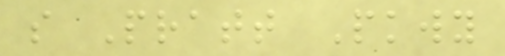s Pratt Pkwy
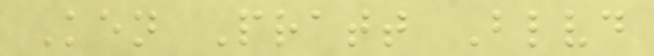Ken Pratt Blvd
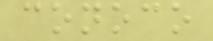conoco
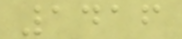1416
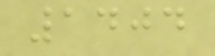1404
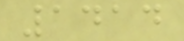1414
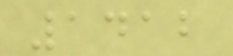1412
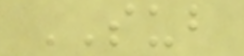SUB
